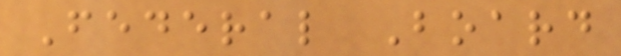Federal Board
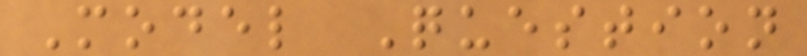Model Question
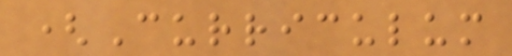(Curriculum
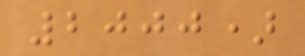2000)
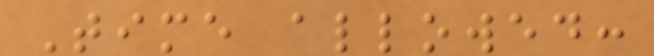Time allowed:
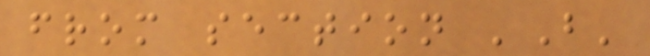from section 'B'
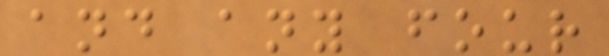and any four
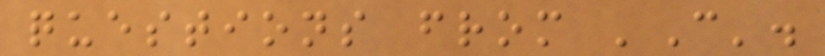questions from 'C'.
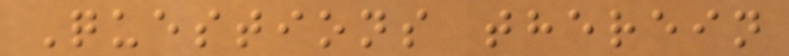Questions therein
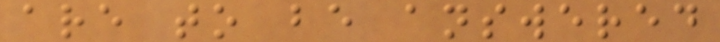are to be answered
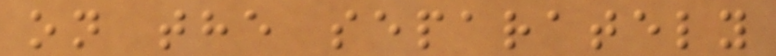on the separately
